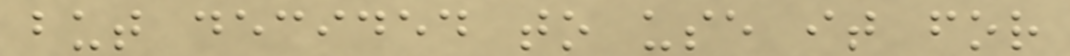but decided to use it for
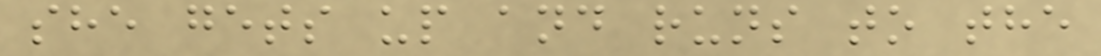she gets up and runs to the
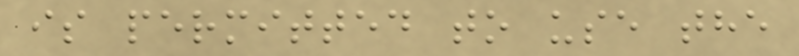is permitted to use the
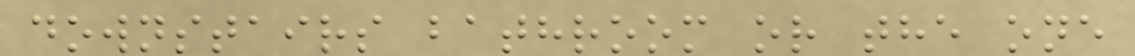downstairs bathroom or the one
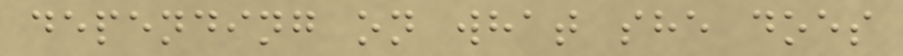depending on what she does
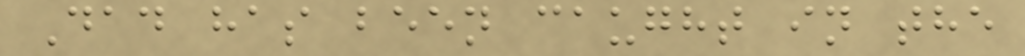Dad has been caught in the
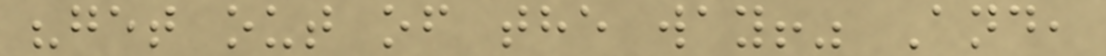"get out of the way!" And,
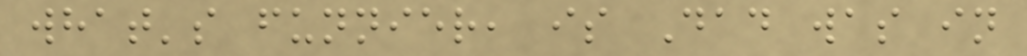what's funnier, is Dad was in
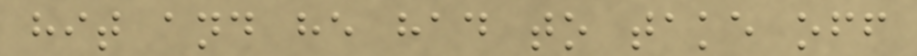hit and he had to take off
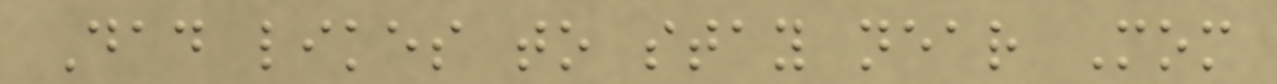Dad likes to stay near Mom
